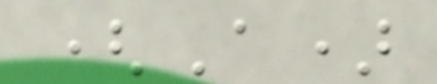(A)
